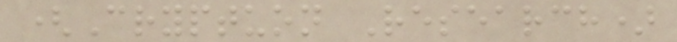(Cryptuon Research)
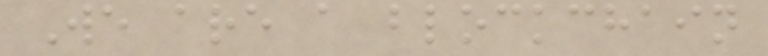We are a blockchain
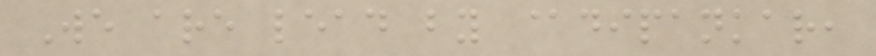We are lead by @dipankar,
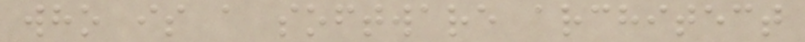who is a software architect
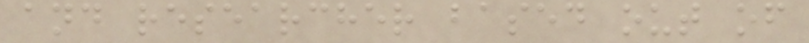and researcher based out of
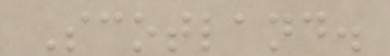Scotland.
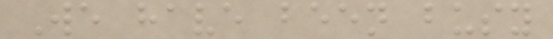We have been busy
